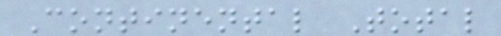Continental Total
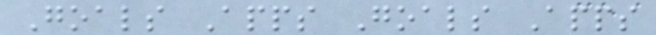Goals Apps Goals Apps
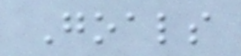Goals
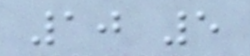10 5
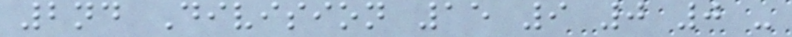2nd Division 15 9 0 0 -
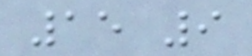15 9
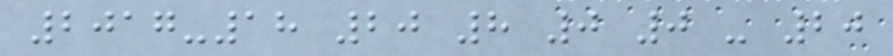2017-18 20 8 0 0 - 20
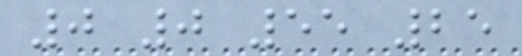0 0 55 25
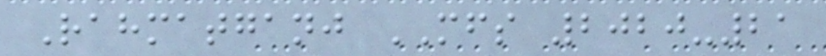Rahmatganj MFS 2020-21
